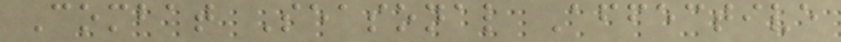Combat Seasonal Affective
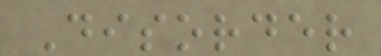Disorder
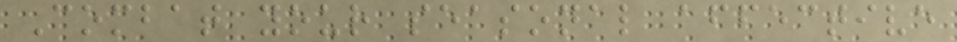Combat your seasonal affective
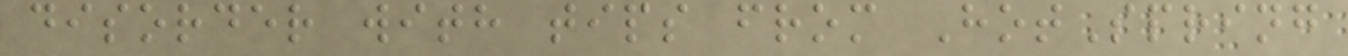disorder with tips from HotSpring
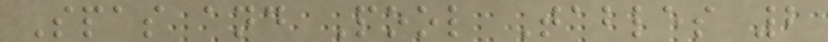Spas and Pool Tables 2
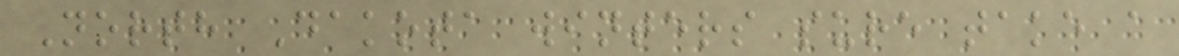North Dakota winters sure take a
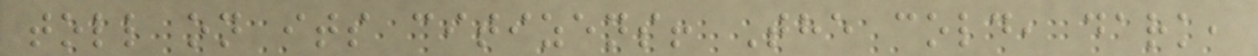toll on its citizens! The cold, dark,
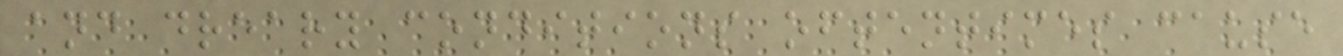and dreary conditions oftentimes cause
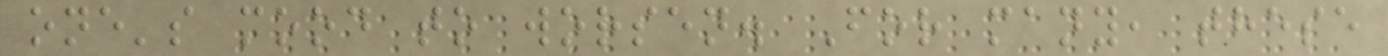one's mood to worsen. For many, these
